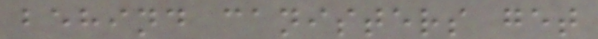behind canisters get
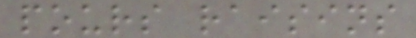pours raisins
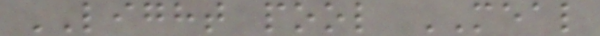LIGHT pool MEAL
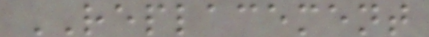REPLACEMENT
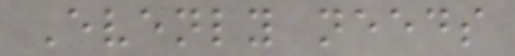Evenly needs
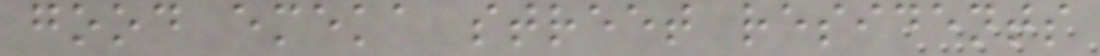good emeka street residents
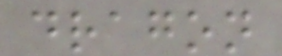dragon
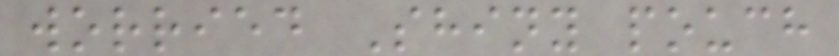worried Shiny pouch
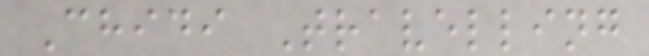Chidi Travelling
